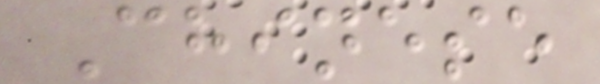Chinese
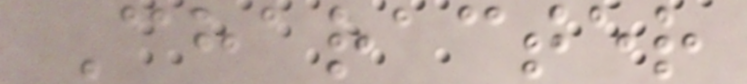Character
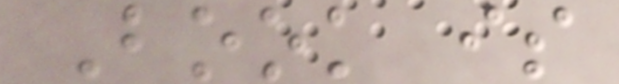Book is
